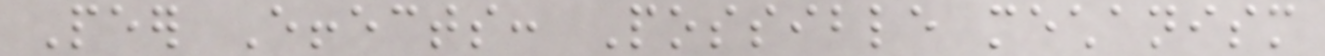Peer Effects: Possible mechanism
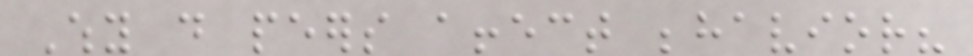Why do peers affect behavior?
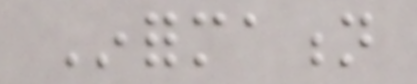Information
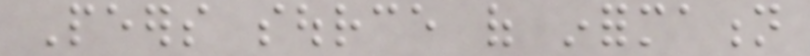Peers source of information
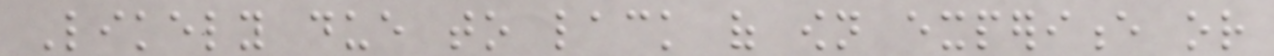Likely due to lack of own experience or
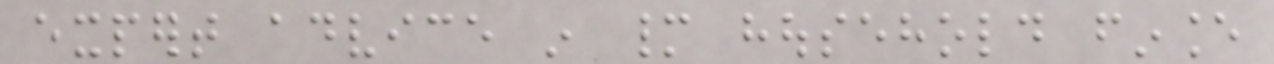expert advice in many household finance
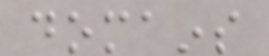domains
